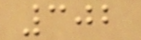302
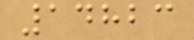14823
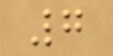7
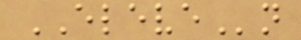ELEVEn
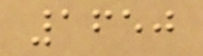1650
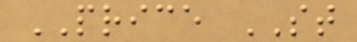PRICE ST
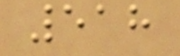518
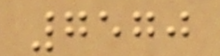7570
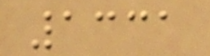1331
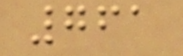761
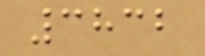3832
